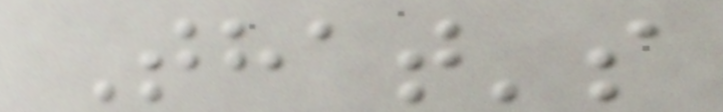That's
